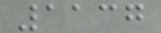1137
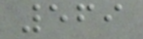569
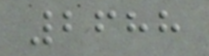2688
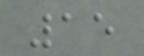15
